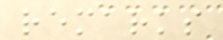remarks
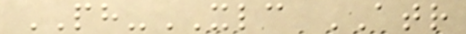PH-XLC ATR
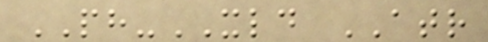PH-XLD ATR
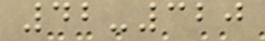42-320
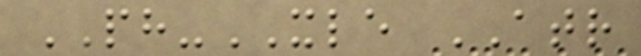PH-XLE ATR
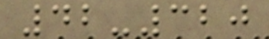42-320
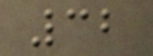32
